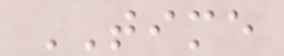TIME
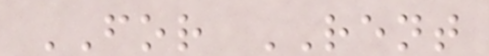FOR RENT
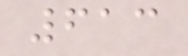613
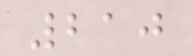210
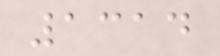1314
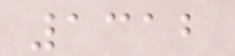1312
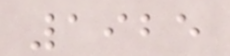1925
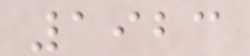1923
